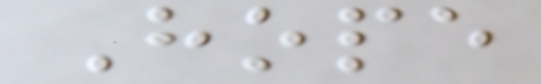Hope
